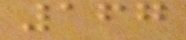167
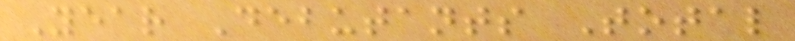Year Debutants Total
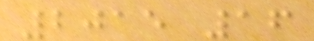2015 16
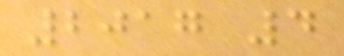2017 4
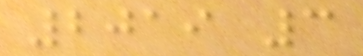2019 3
